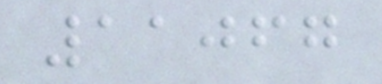11067
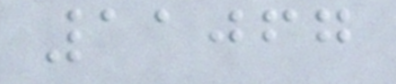11067
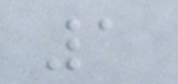1
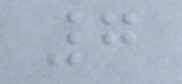7
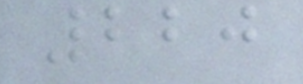220
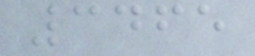3465
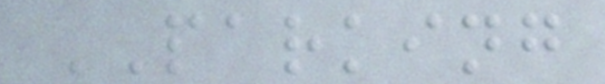PARKING
